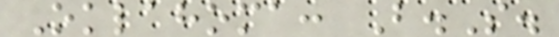Oklahoma: B.S.
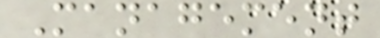Management
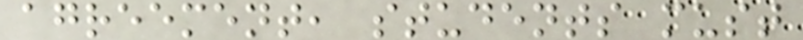agreement, students must
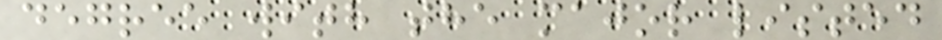degree with the major listed
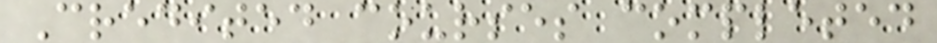Credited courses completed
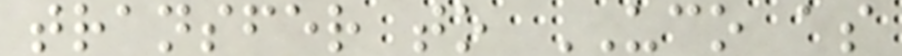transfer to UCO as
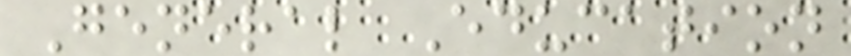General Education
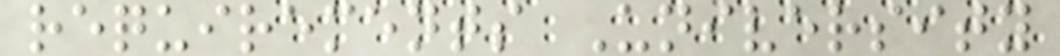requirements University
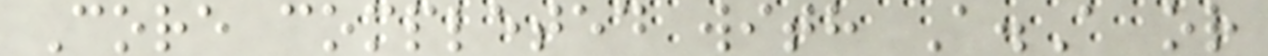Core completed with A.A or
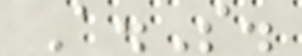A.S.
